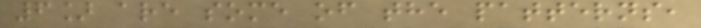6] are some of the patterns,
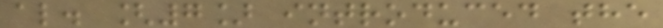al. [7] introduced the
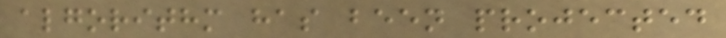algorithm has been projected
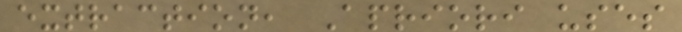extraction, Apriori uses
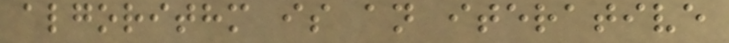algorithm is an iterative
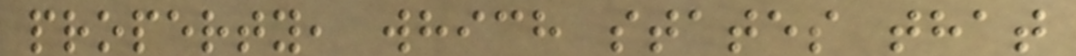property, which states that
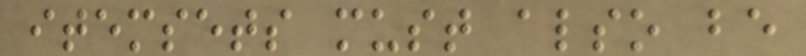itemsets must also be
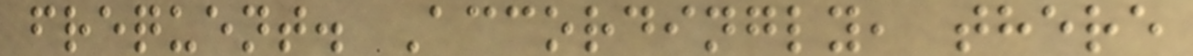frequent. Accordingly, there
